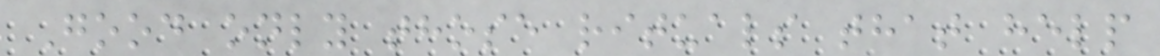Good only those rituals that help
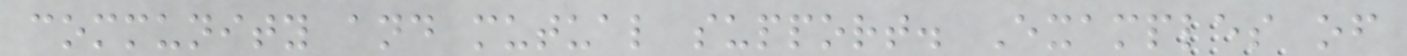community and mutual support. Examples of
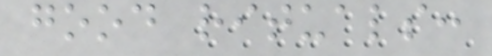good rituals:
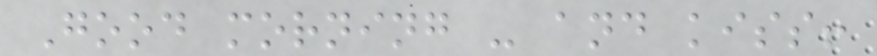Good morning - and kiss!
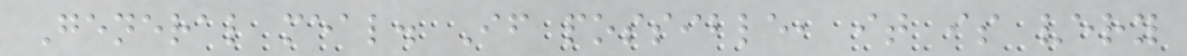General meal. If possible, it is very
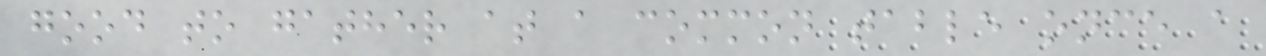good to gather at a common table once a
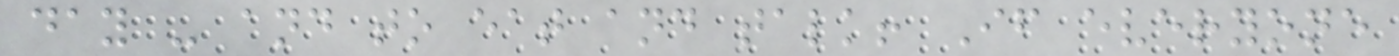day - and to eat and talk! If everyone
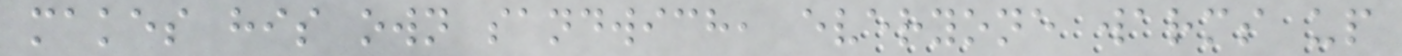makes his own sandwich, everyone warms up
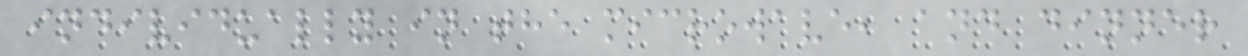individually in the microwave, and dinner
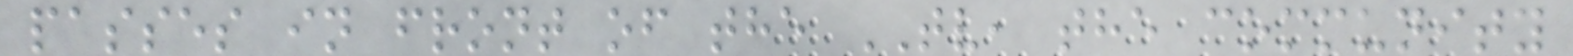passes in front of the TV, the community
